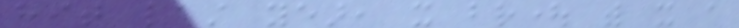hit last year, it brought with it a
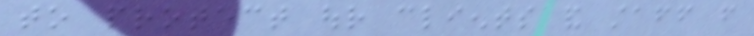to protect our clients and staff from
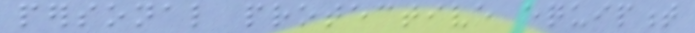personal protective equipment
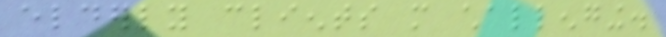elderly clients more challenging.
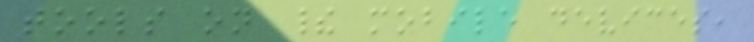tools on their mobile devices,
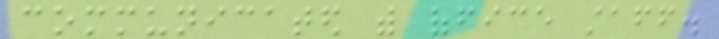communicated with office staff.
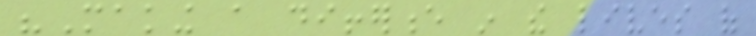"Making a difference in the lives of
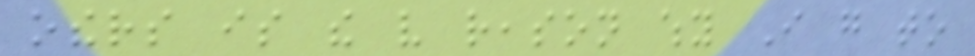others is the very reason why I go to
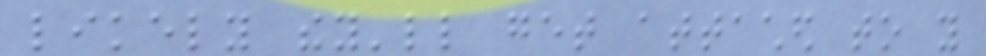likely they'll get attached to you
